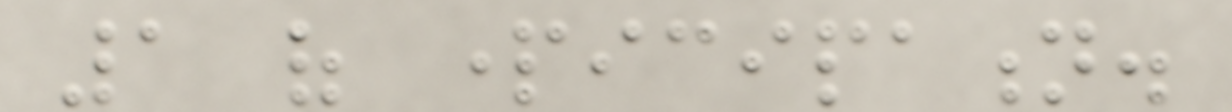1 of participation.
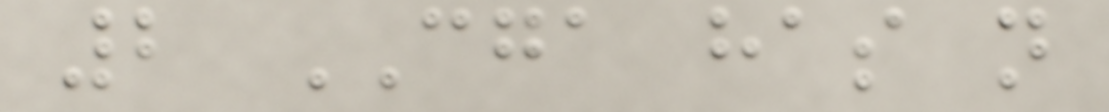2 CGA has not
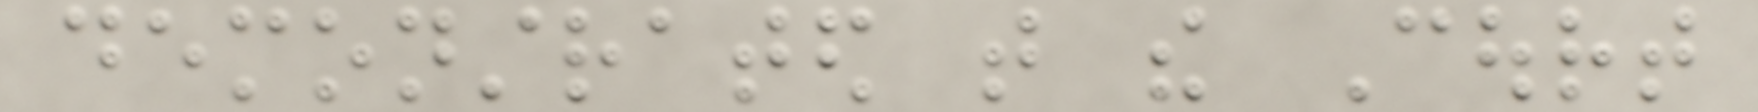demonstrated that the Court
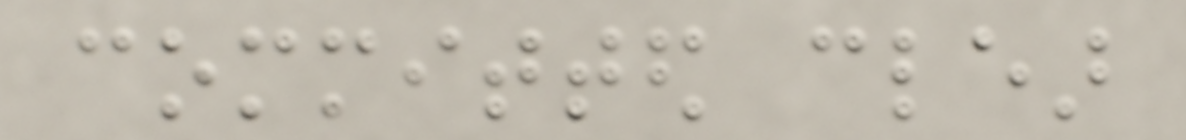committed clear
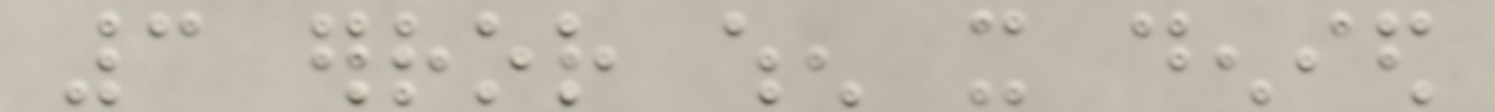3 error when it denied
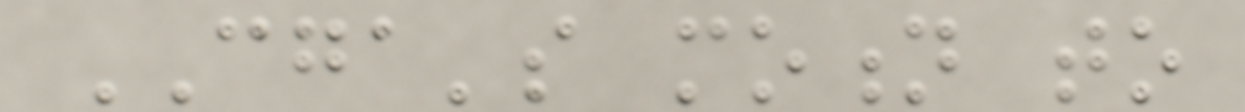CGA's motion to
